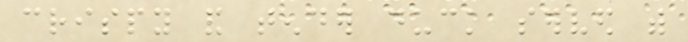crispy and tender duck served with
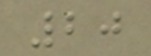20
